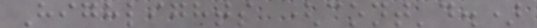Highlights (cont'd.)
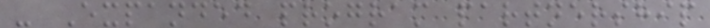- Expanded program partnership
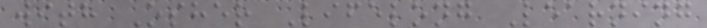with Osher Lifelong Learning
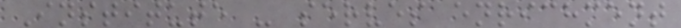Institute - serves enrichment
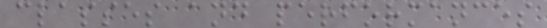classes and performances
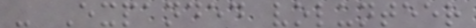- Expanded volunteer
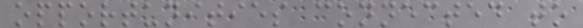opportunities connected to
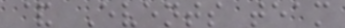& Events team
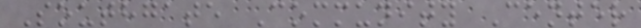Southgate Community Center
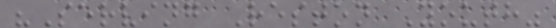"Serving Reston Youth"
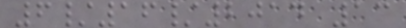6/16/2014 13
